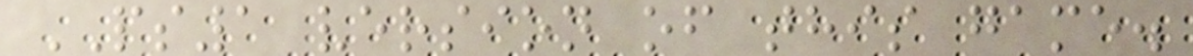PS1 version of this game.
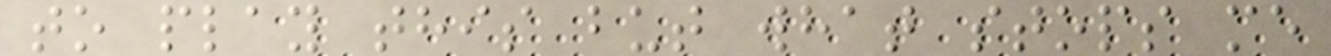to play this but what stops me
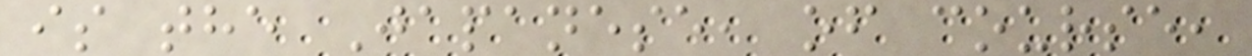is the Japanese, of course,
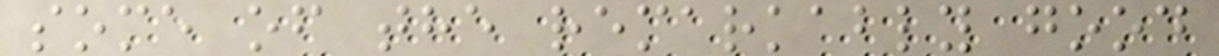some of the remarkably good
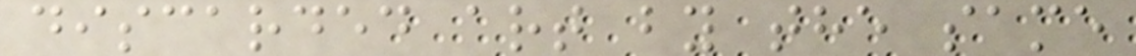discarded art by the same
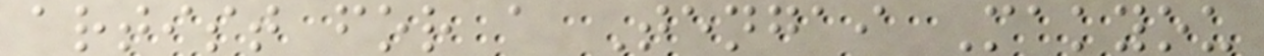artist for a Tengai Makyou
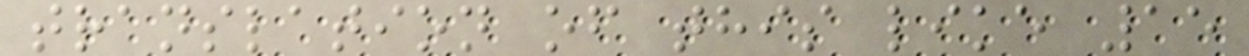translation of this like 15
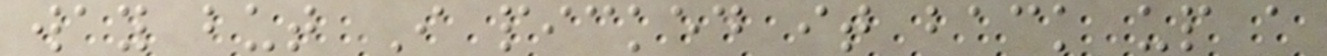way but I picked it back up a
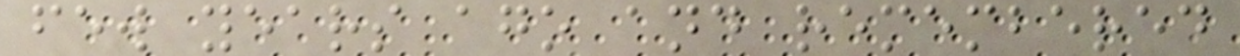few years ago and remembered
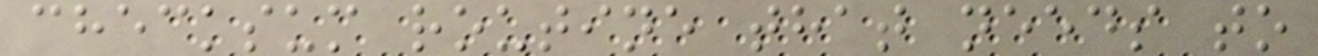checksum routine that needs to
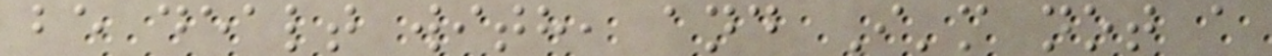be dealt with, and I'm not a
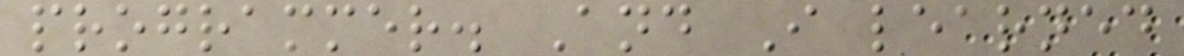programmer. And I learned
